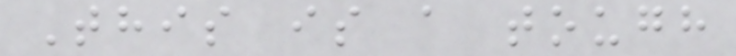This is a tough
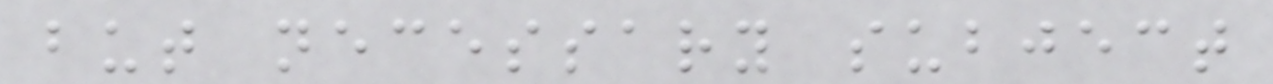but necessary subject
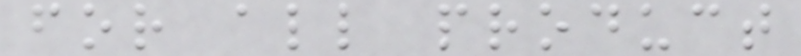for all product
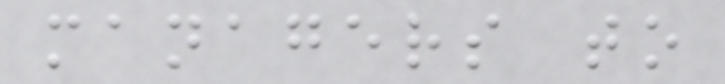managers to
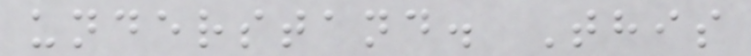understand. This
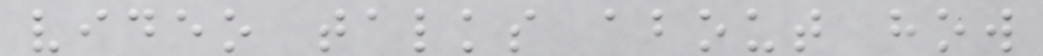video talks about how
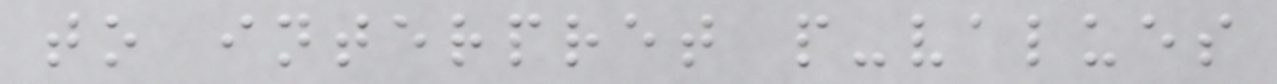to interpret p-values
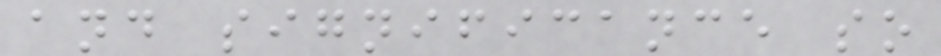and significance so
